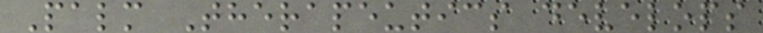Palm Therapeutics develops
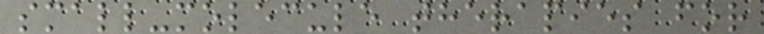small-molecule therapies for
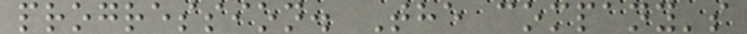progression. The company's
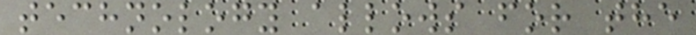technology allows for the
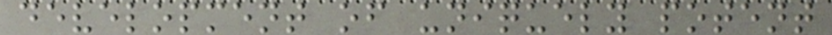development of uniquely potent
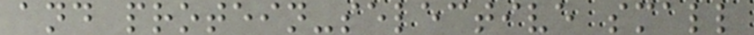and protein-selective small
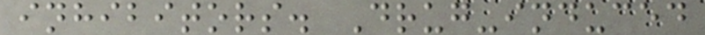inhibitors. Drug-induced
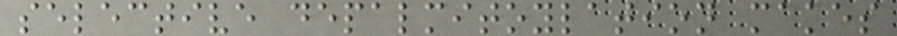selective depalmitoylation makes
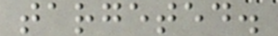targeted.
